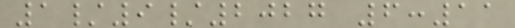1/9/2027 6:11
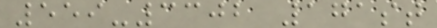559-3302 171st
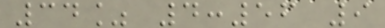34% 4:56 9
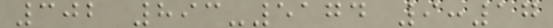302 893-5174 9:17
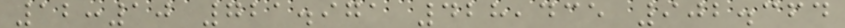12:10 721.971 428,435 902.364
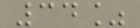34%
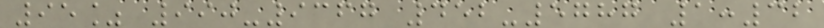95% 990-9367 452-5787 1:32
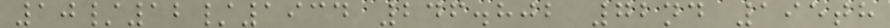10/12/1934 246.802 72nd 195th
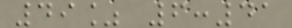49% 6:41
